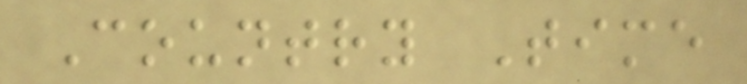Country Time
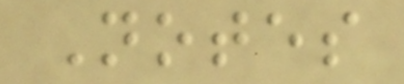Notes
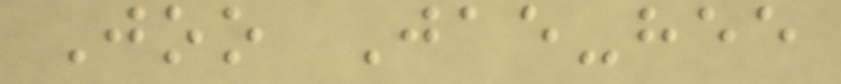Joo Jae-hee
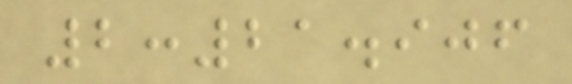2:21.906
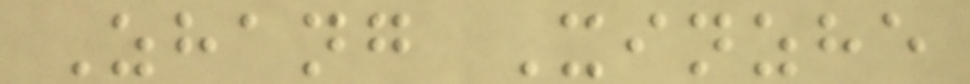Zhang Xinzhe
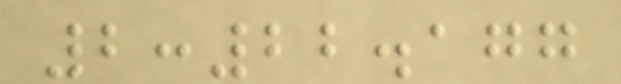2:22.177
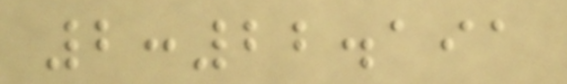2:22.191
